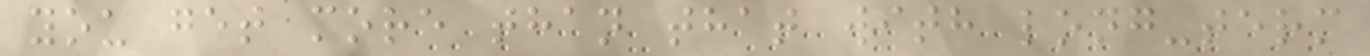you get more than that with long-term
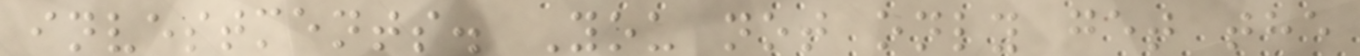investments. You not only get the
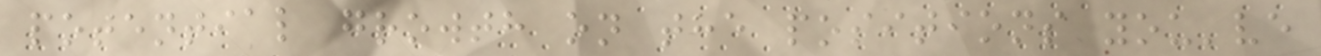potential growth on the positions you've
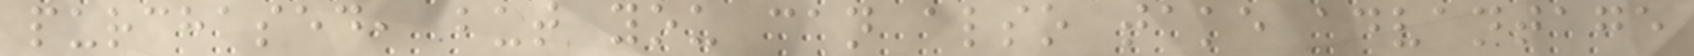purchased, but you can also take advantage
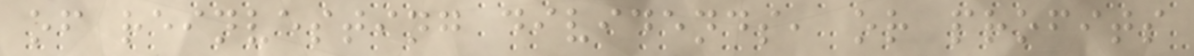of reinvesting dividends, or profits
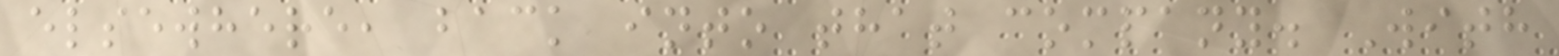elsewhere, back into that company. With
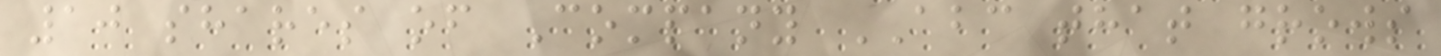10 shares of Company ABC that grows
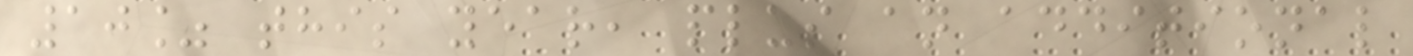10% this year, plus an additional
